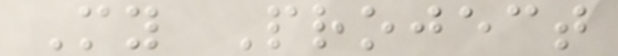My Project
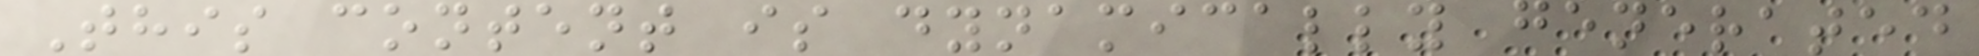This content is dynamically generated
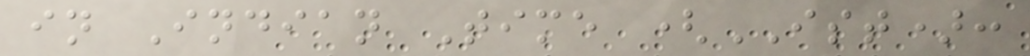in Indian Time (IST):
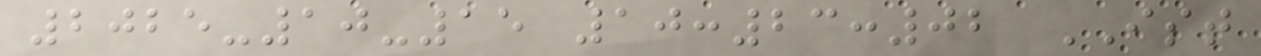2025-10-15 10:23:02 IST
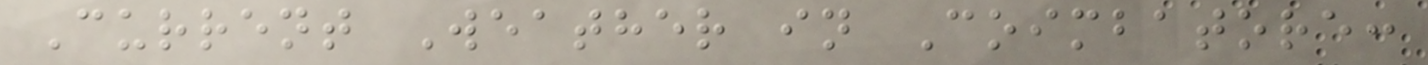Current Weather in Coimbatore:
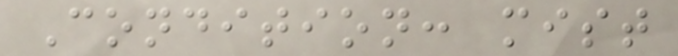Condition: mist
